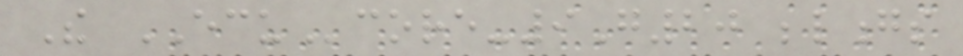The ECUcore-9G20 belongs
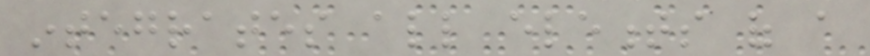integrates all elements of a
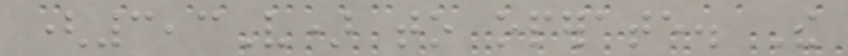(3,3V) to operate. The
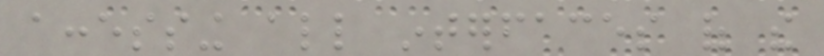accessing all interfaces of the
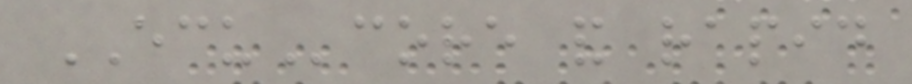ECUcore and rapid
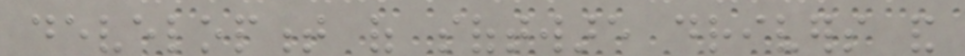development of software drivers and
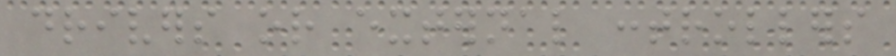drivers or external controllers
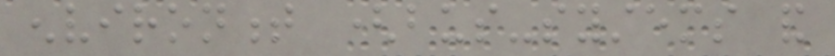environment (bus-systems and
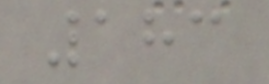183
